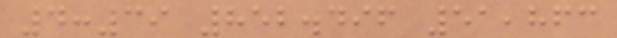4:39 852.496 51,863
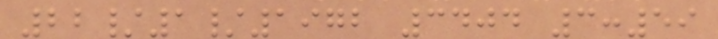22/1/1972 3404 3:59
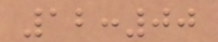12:00
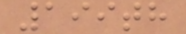199th
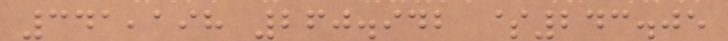341,198 260.942 $243.05
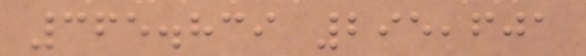365.839 295,601
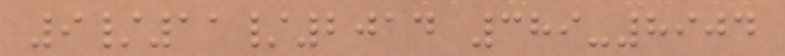9/11/2014 389-8904
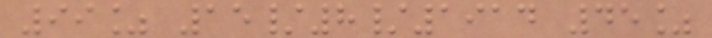99% 15/8/1914 45%
